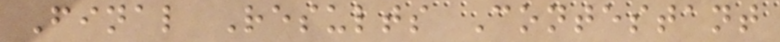Final Results Contestant
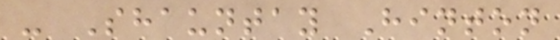- Shauntay Hinton
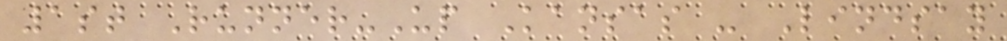1st Runner-Up Kansas - Lindsay
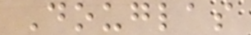Douglas
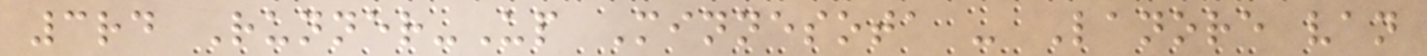3rd Runner-Up Minnesota - Lanore van
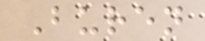Buren
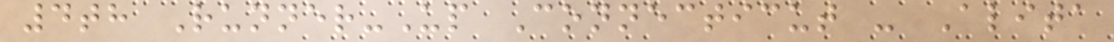4th Runner-Up Connecticut - Alita
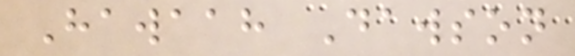Hawaah Dawson
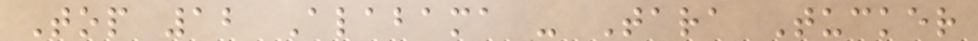Top 12 Alabama - Tara Tucker
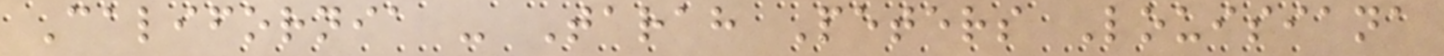California - Tarah Peters Louisiana
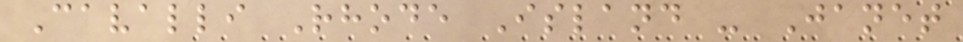Cavalli Rhode Island - Janet
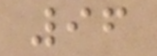96
